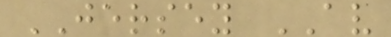JERSEY AV
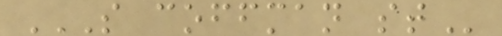S COFFMAN ST
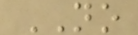NO
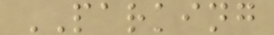PARKING
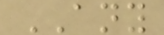ANY
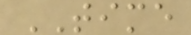TIME
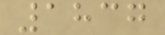1837
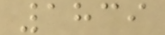1839
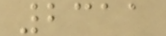2311
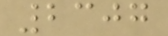2307
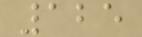125
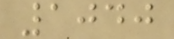1040
